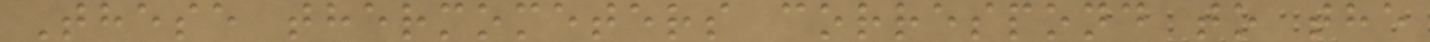These thermometers correspond to the
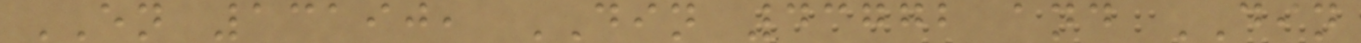EN 13190, DIN 43772 and DIN
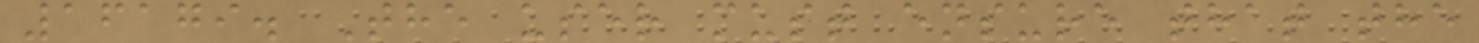16179. The user must ensure that the
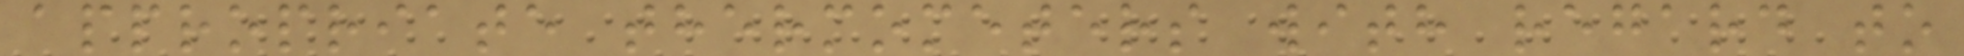appropriate thermometers with regard to
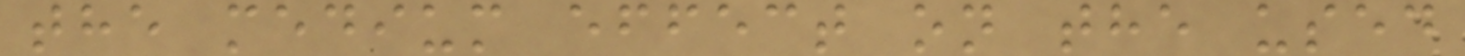the medium effect on the used
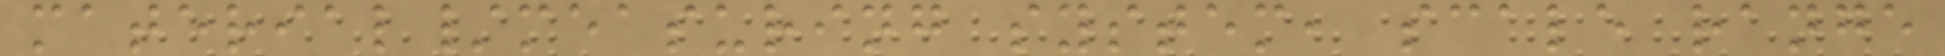material/measuring system, scale range
